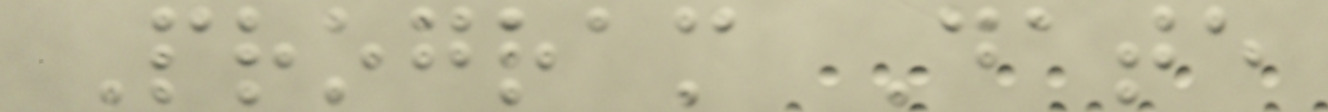Program Date
